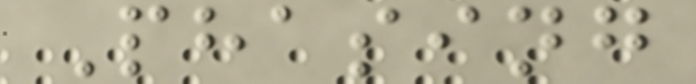Phasing
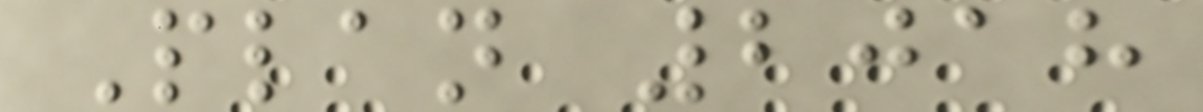Plan 2018
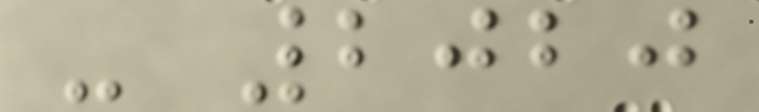- 2020
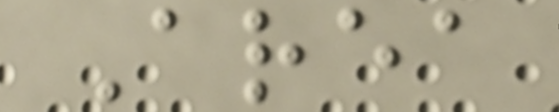Area
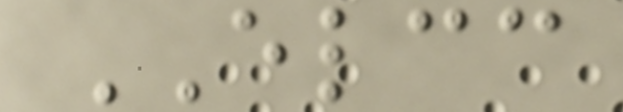ELCC
